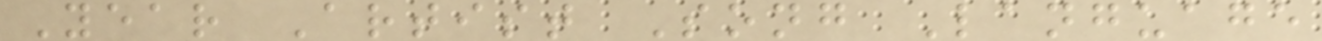Year Artist Song Language
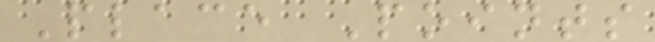Place Points
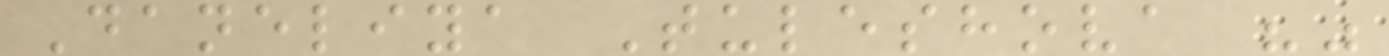Daneliya Tuleshova ""
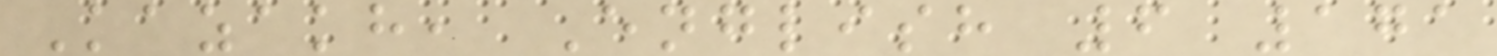Kazakh, English 6 171
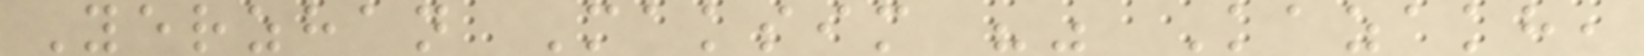Yerzhan Maksim "" Kazakh,
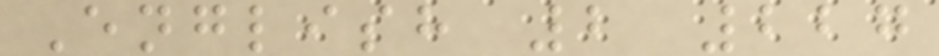English 2 227
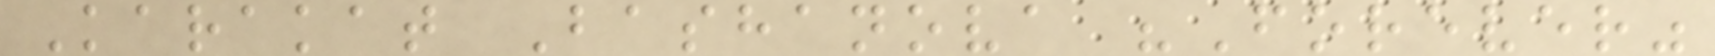Karakat Bashanova "Forever"
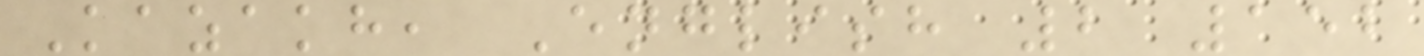Kazakh, English 2 152
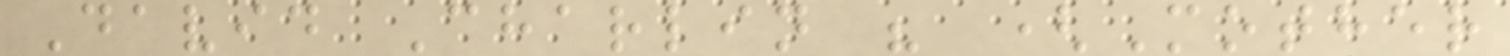David Charlin " (Mother
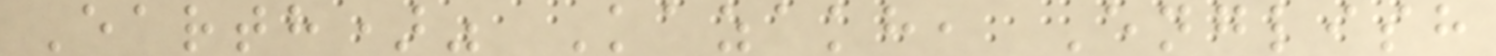Earth)" Kazakh, English
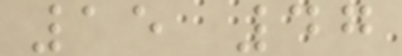15 47
